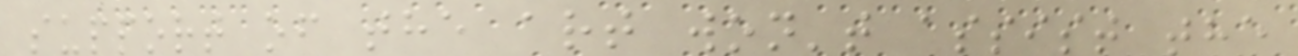support of the art won't assist the
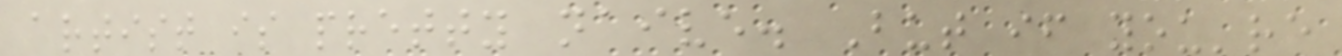artist is pretty naive. But if you're
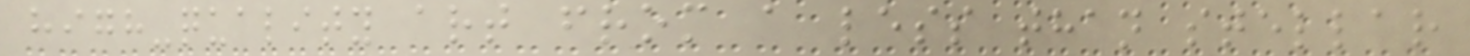high-quality art from a less than stellar
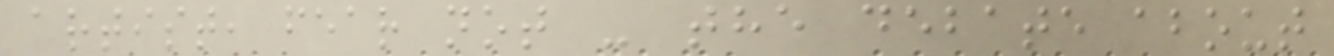artist, fear not - the debate about
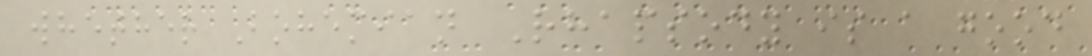whether Bohemian Rhapsody is a good
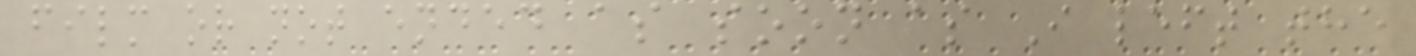film or not ended as soon as I left the
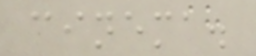cinema.
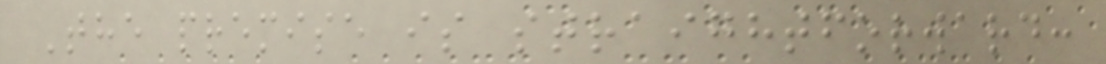The premise is straightforward:
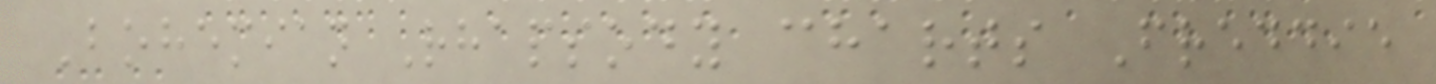Bohemian Rhapsody charts Freddie
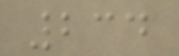234
